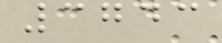3743
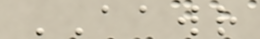AAWR
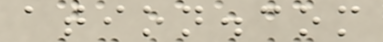ation.com
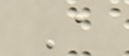A
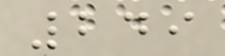249
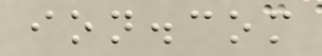ion.com
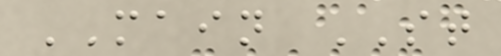MAIN ST
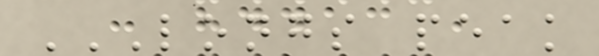LONGS PEAK
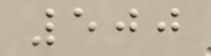500
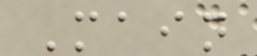Main
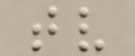tv
